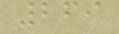269
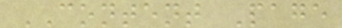CONTENT Page
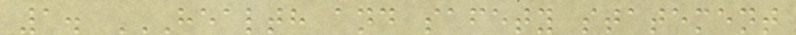1. HEALTH AND SAFETY STATEMENT
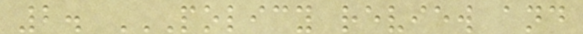2. POLICY REVIEW AND
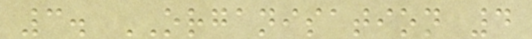3. ORGANISATION 4
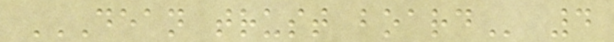DEAN TRUST BOARD 4
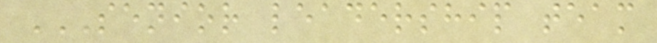SENIOR LEADERSHIP TEAM
